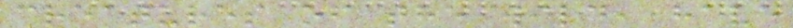creatures of the wild, have
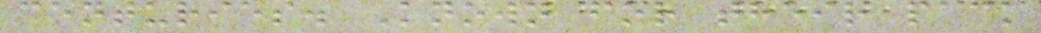centuries. Known for their pack
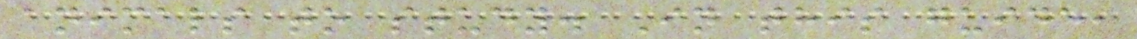animals to study. In this guide,
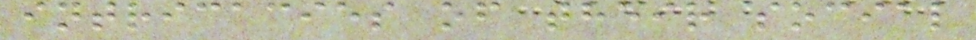intricacies of their social
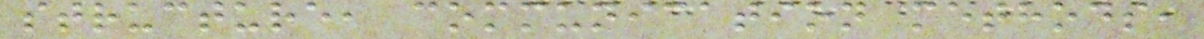structure, communication methods,
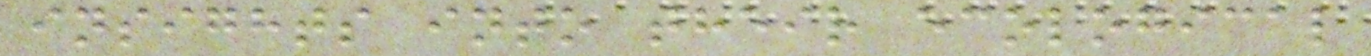insights into their ecological
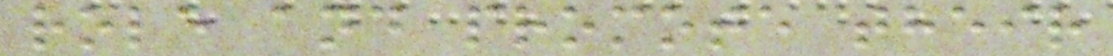role and promote their
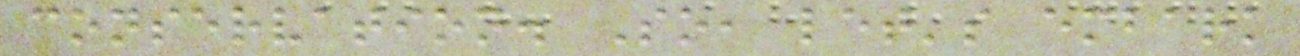conservation. So, let's embark
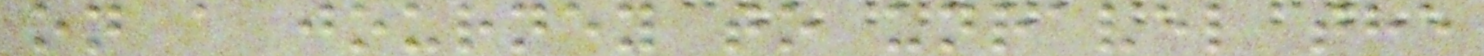on a journey to unravel the
